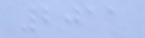2011
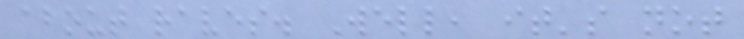about raves. Well, it's not
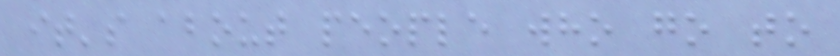it's about people who go to
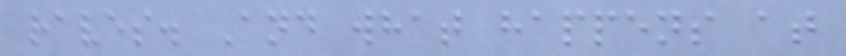raves. And what happens at
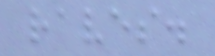raves.
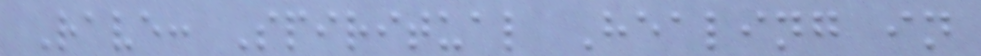Rave: Spiritual Healing in
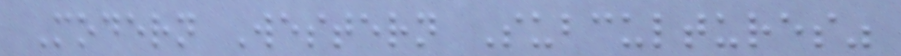Modern Western Subcultures"
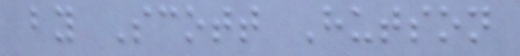by Scott Hutson
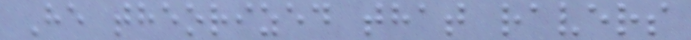He theorized that ravers
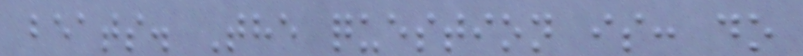beats. The question is: do
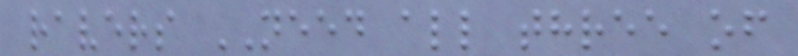ravers NEED all three of
